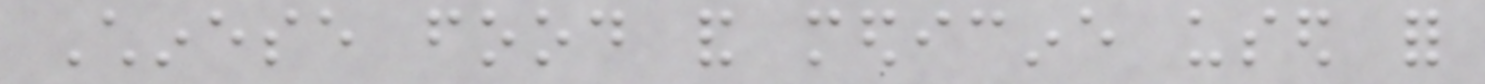Chinese food and medicine used for
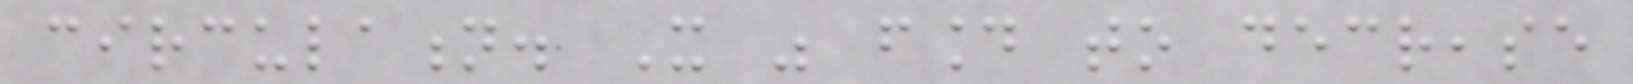circulation. It was found to decrease
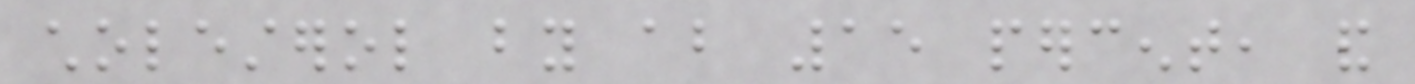cholesterol by about 15 percent, and
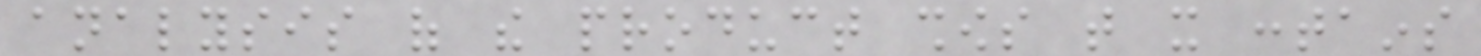analysis of the product shows that it contains
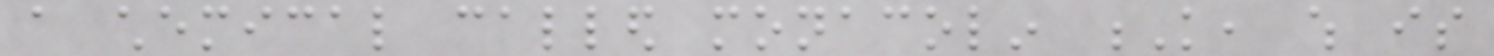a chemical called monacolin K, which is
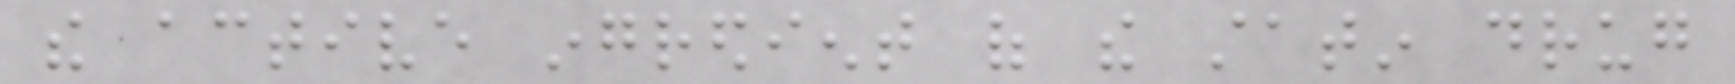the active ingredient of the statin drug
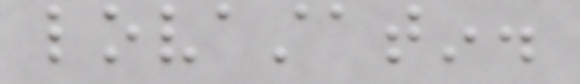lovastatin.
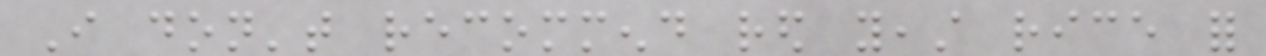I don't recommend red yeast rice for
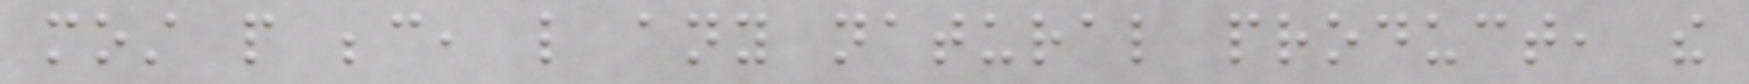most people because, like any natural product, the
